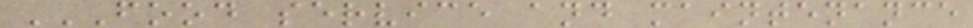FOOD SERVICE AND MAINTENANCE
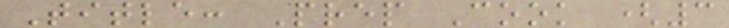Title: Prep Cook (3
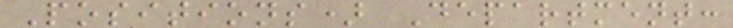Positions) Department:
